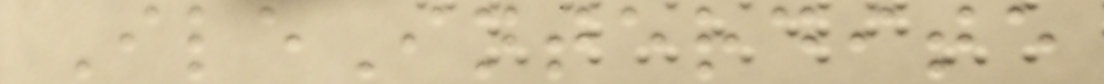IleInterdite
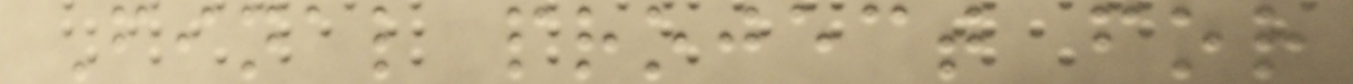Final project for
